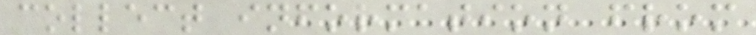collect information from
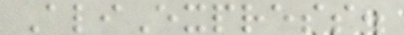AliExpress.
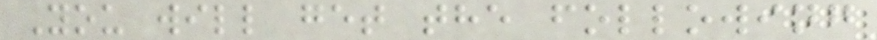You will get the following
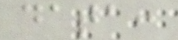data:
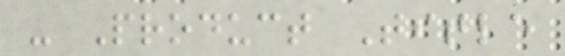- Product Title
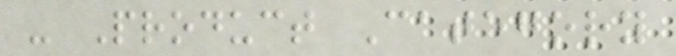- Product Category
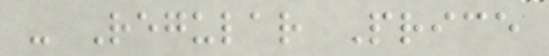- Regular Price
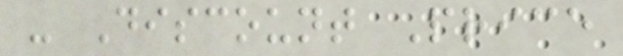- Discount Price
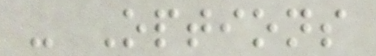- Options
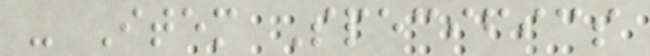- Item Specifics
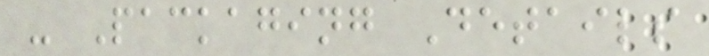- Packaging Details
